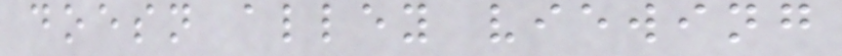doesn alley viewing
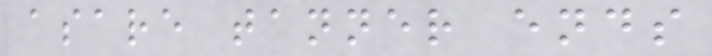asare tanner ends
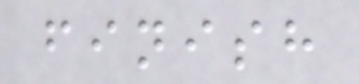finish
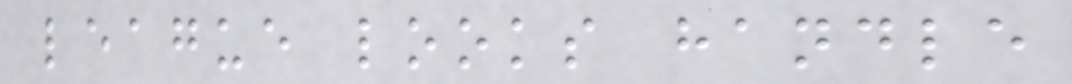league looks handle
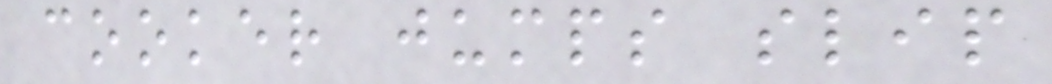cooker jumps slip
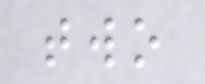two
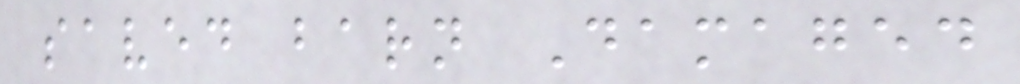saved barn Damaged
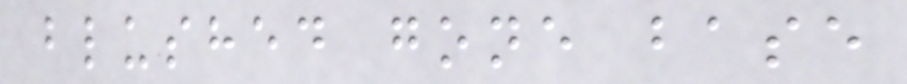blushed gone base
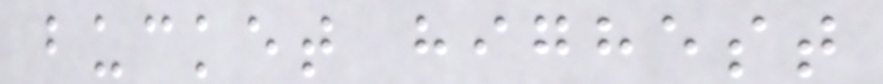bucket highest
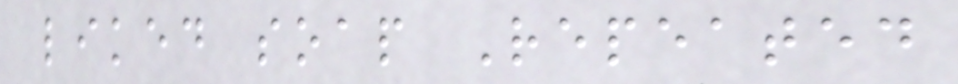liked soap Repeated
